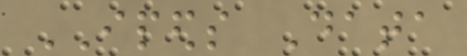IPEDS Data
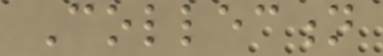Collection
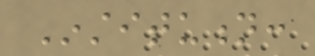Institution:
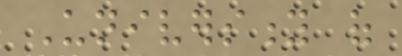University of
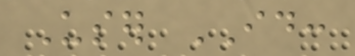User ID:
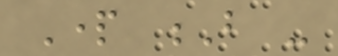Part B -
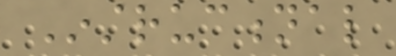Instructional
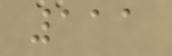111
